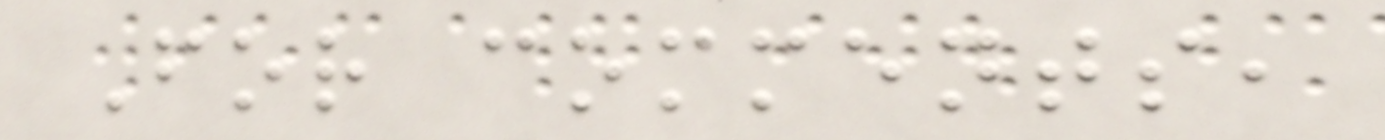For comments,
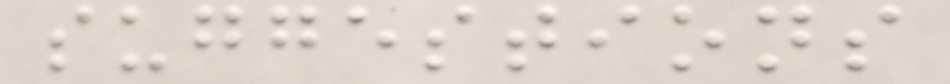suggestions
